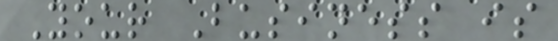Your Business is
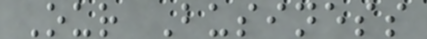Our Business
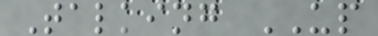Talking UP
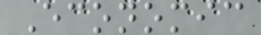Economic
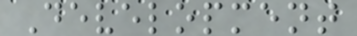Development
